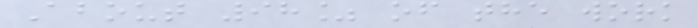About 98% of the work
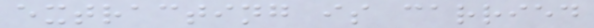extracting is carried
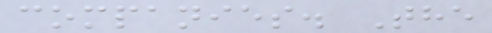companies. The
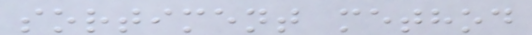sortiment method
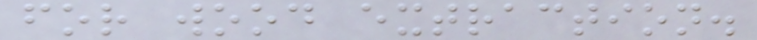for wood extraction.
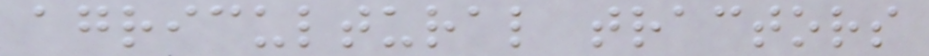agricultural tractors
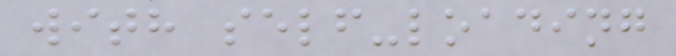with self-loading
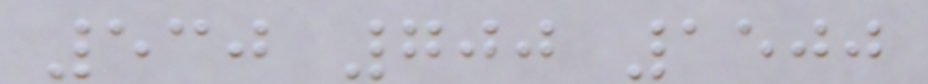530 700 1500
